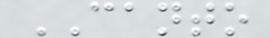CANTO
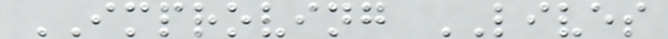IMPROVING LIVES
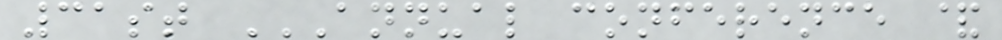31st ANNUAL CONFERENCE &
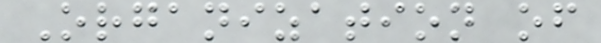Organization of
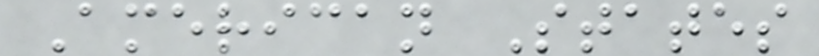American States
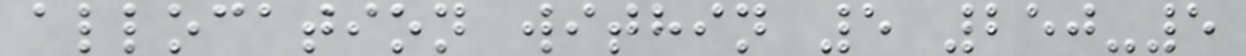allocation within 5 250-5
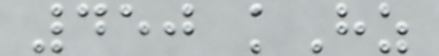450 kHz
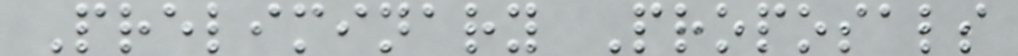Preliminary Proposals
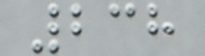238
